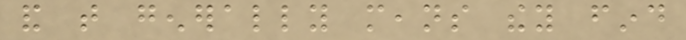and that generally means they find
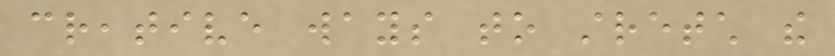creative ways to stretch the
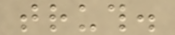truth.
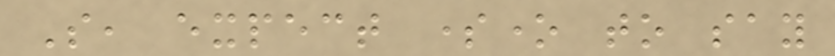So, expect someone to say
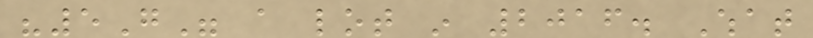"5G" a lot in 2016. What
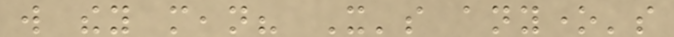will they mean? It's anyone's
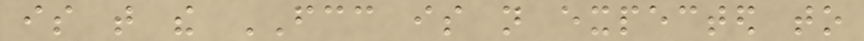is that the FCC is not expected to
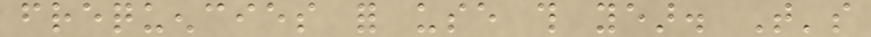frequencies for use this year. That's
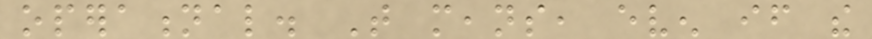operational. That means, even if the
